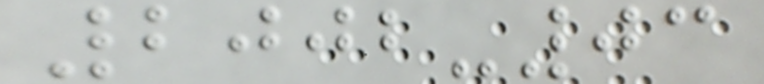2002-03
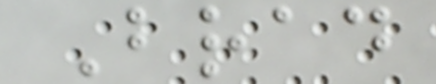Brad
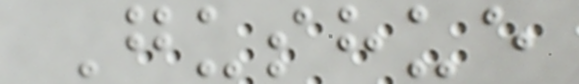Gushue
